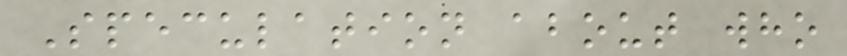Speculation about who
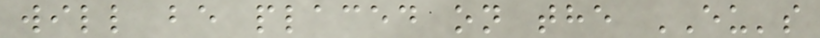will be placed on the EU's
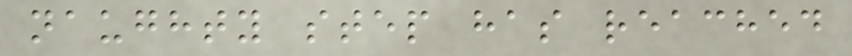naughty step has reached
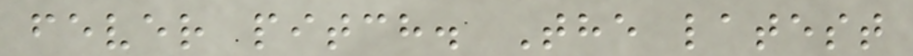fever pitch. The latest
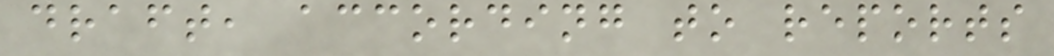draft, according to reports
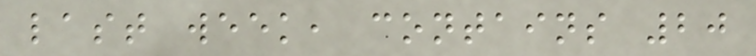last week, contains 20
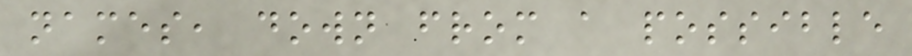names, down from a possible
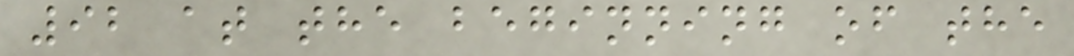92 at the beginning of the
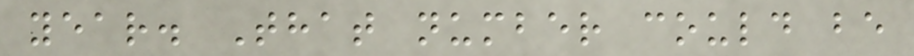year. That number could be
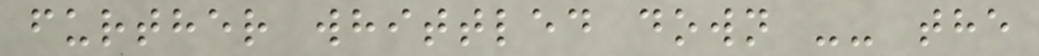further whittled down -- the
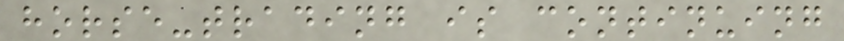horse-trading is continuing
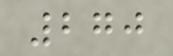270
